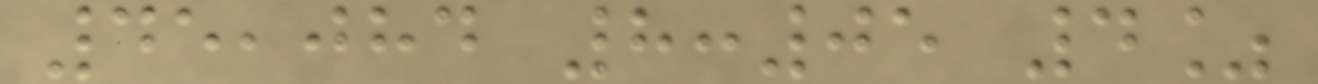45,084 8:05 4%
